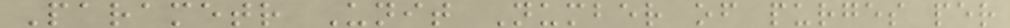Parametr Unit Number of purges per
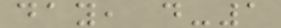day, d-1
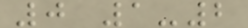0 1-2
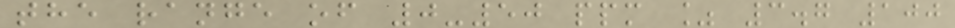the range of 0-50 ppm % 3.7 100
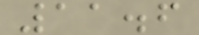11.6
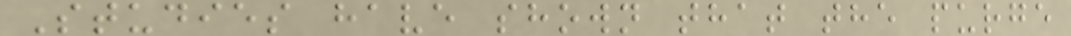Studies have shown that the purge
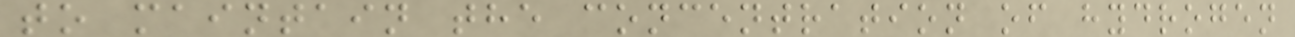to maintain the concentration of hydrogen
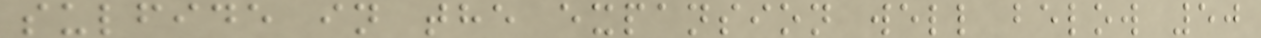sulfide in the expansion well below 50
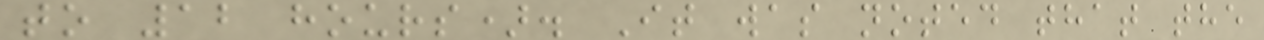to 12 hours). It was noted that the
